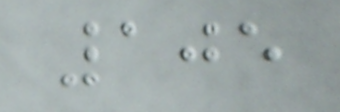105
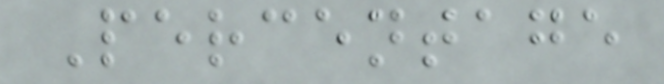Percentage
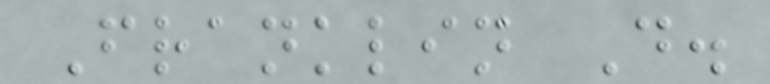Franklin D.
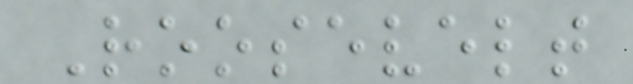Roosevelt
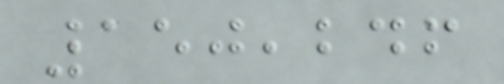150,246
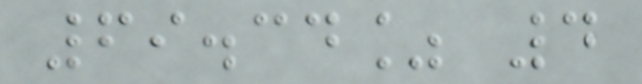69.34% 4
